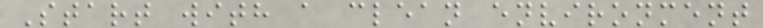Start with a clean environment
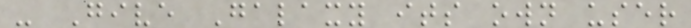- Give Galaxy its own user
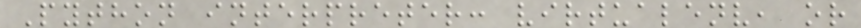Python interpreter: virtualenv, or
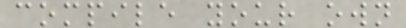compile your own
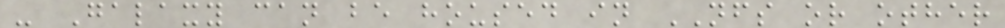- Galaxy can be housed in NFS or other
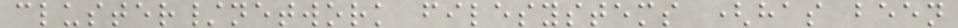cluster/network filesystems (has been
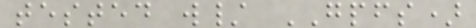tested w/ GPFS)
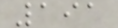191
